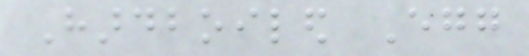Hardboiled Egg
